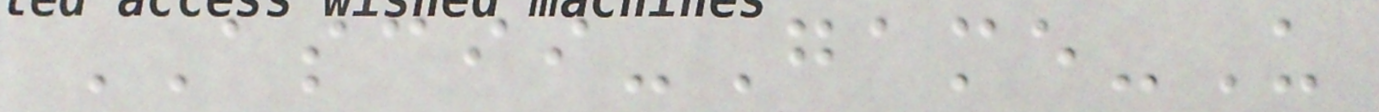ASCII-Game-U
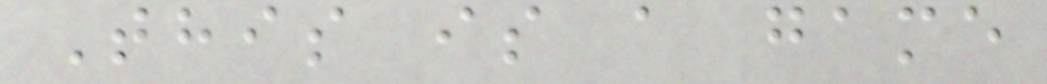This is a game
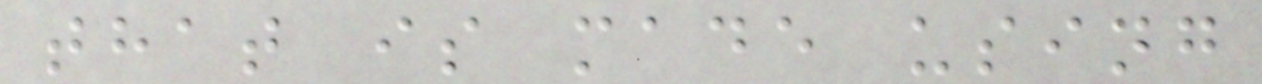that is made using
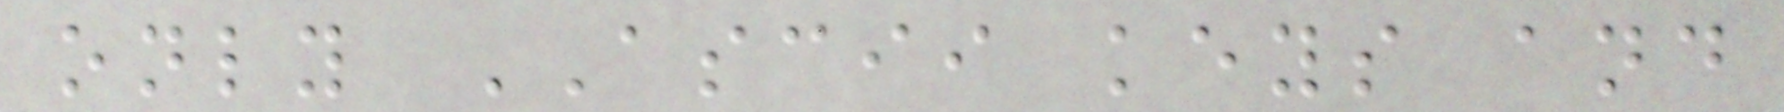only ASCII keys and
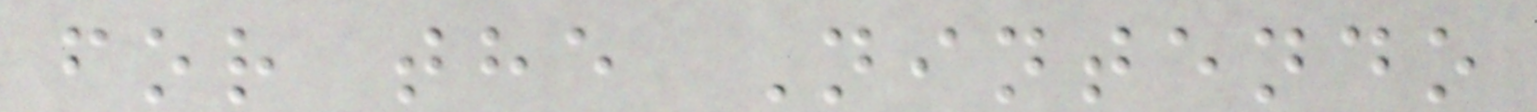for the Nintendo
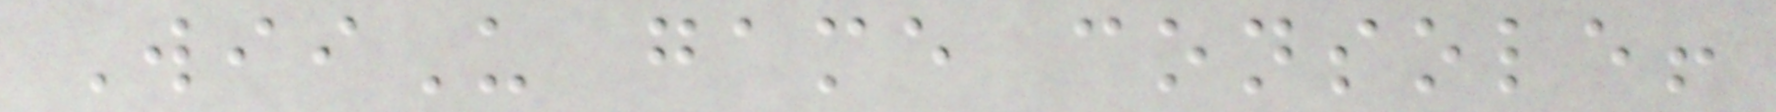WiiU game console!
